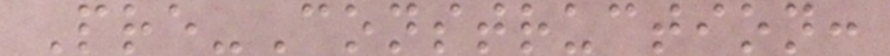Pre-Construction:
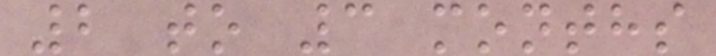2 to 3 months
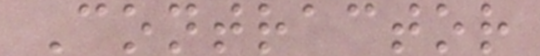Contractor
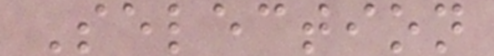Selection
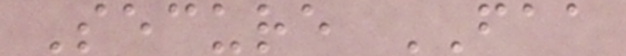Secure FAA
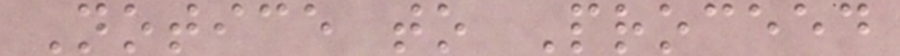Notice to Proceed
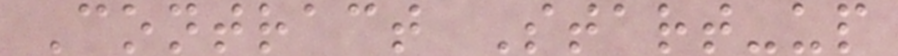Contract Start-up
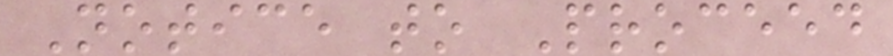Notice to Proceed
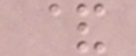&
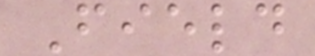Field
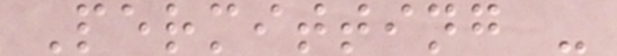Permitting -
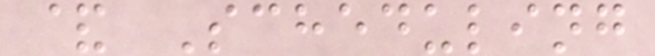& Scheduling
